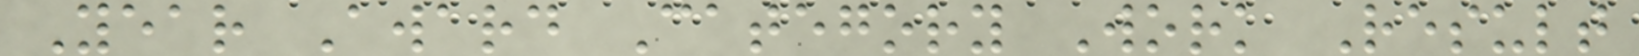Year Award Category Work Result
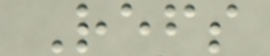Refs
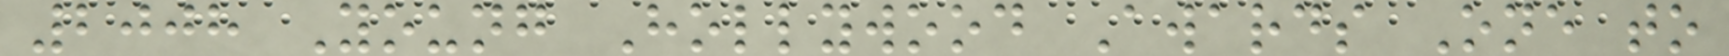2008 Young Hollywood Awards One to
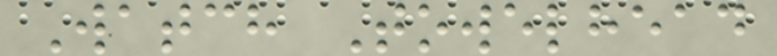Watch Towelhead
